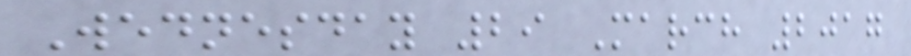Wednesday 29 March 2017
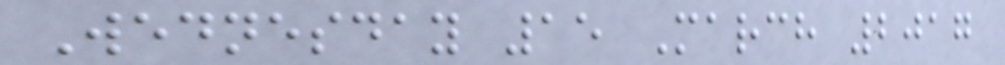Wednesday 15 March 2017
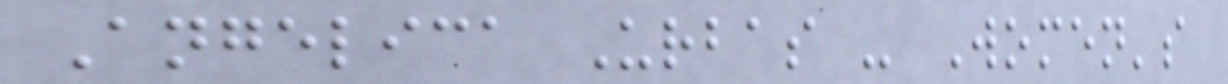Angelica Urbas - Women's
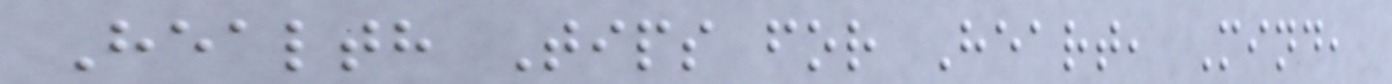Health Tips for Heart, Mind,
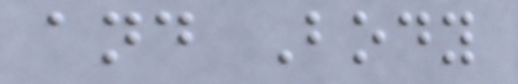and Body
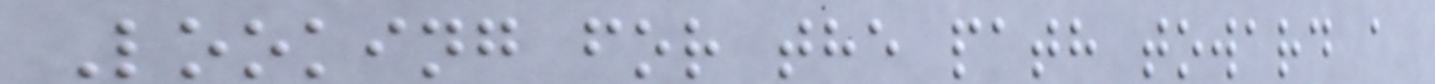Looking for the path toward a
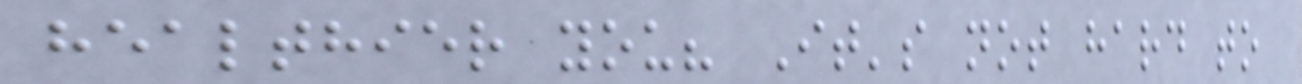healthier you? It's not hard to
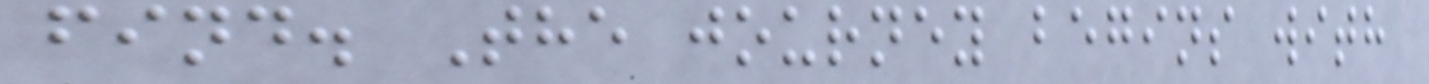find. The journey begins with
